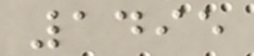1495
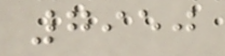7950
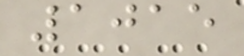1015
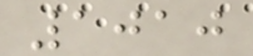1010
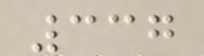337
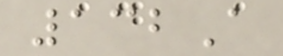132A
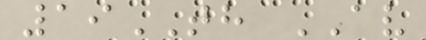19TH AV
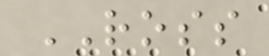ROSS
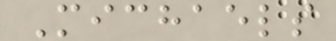Michaels
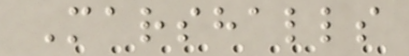Marshalls
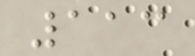113
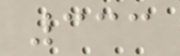333
